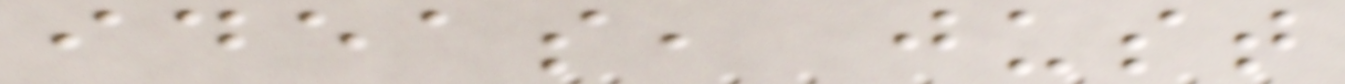ideas, just
